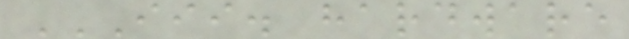III. HARDWARE
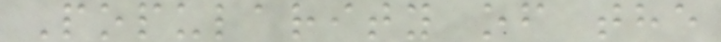Popularity of the
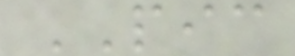PIC
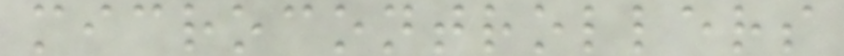microcontrollers
